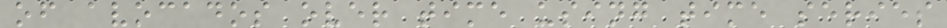of avocados over time using time series
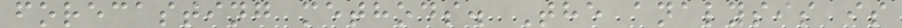forecasting methods. The analysis is
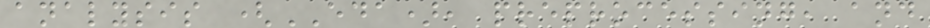analysis (EDA), preprocessing, and
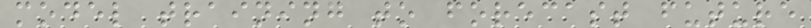model training to forecast future
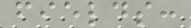fields:
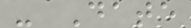- Date
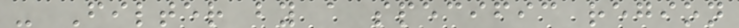- Filter by a specific region
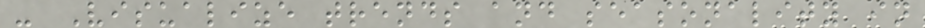- Visualize trends and seasonality in
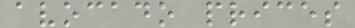avocado prices
